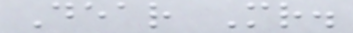Dear Mr.
